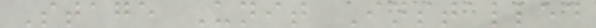Stage Unit Installed
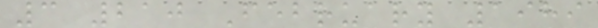3 210 February 1989
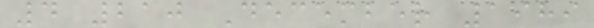4 210 December 1989
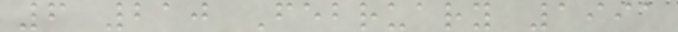6 210 February 1991
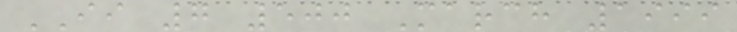II 7 500 March 1999
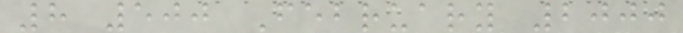8 500 February 2000
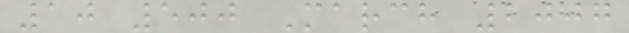10 500 March 2007
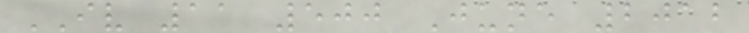IV 11 500 June 2012
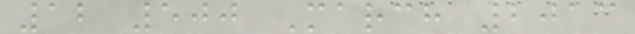12 500 March 2013
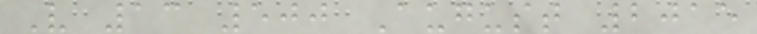V 13 500 August 2015
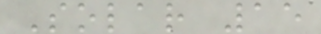Solar 15
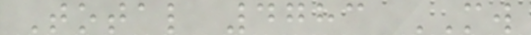Total 4783 MW
